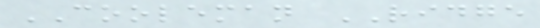COOLEMAN RIDGE
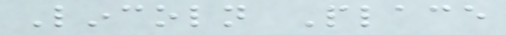Lincoln Place
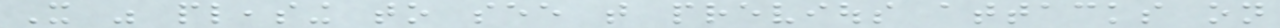It was pleasing to see that previous attacks on
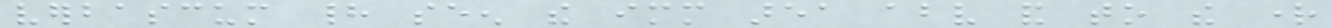verbascum had seen the immediate area above and to the right
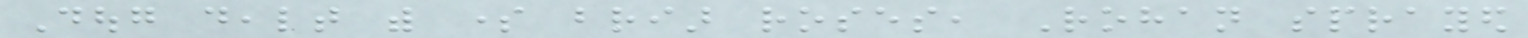Doug dealt with some briar roses, Rohan sprayed
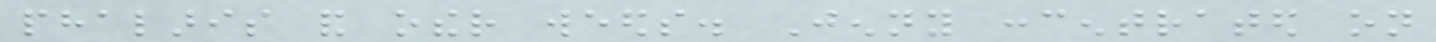phalaris and other weeds. Jenny concentrated on
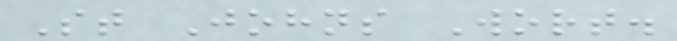St Johns Wort.
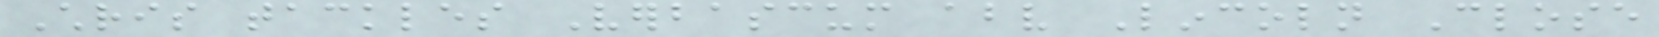Chris tackles Verbascum above Lincoln Close
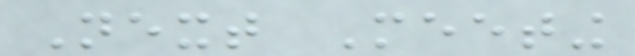Next Meeting
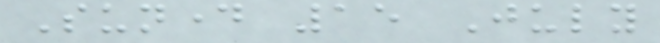Sunday 15 July
